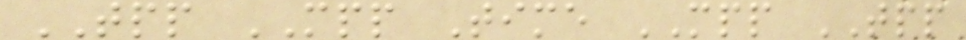TPP MPP Time MPP TPP
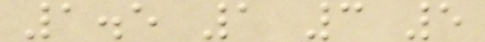1.5 1 3 5
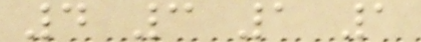4 3 1 1
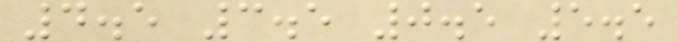4.5 3.5 0.5 5.5
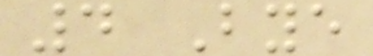4 Bye
